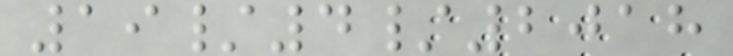19/4/2018
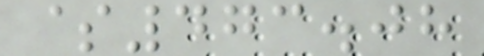$473.08
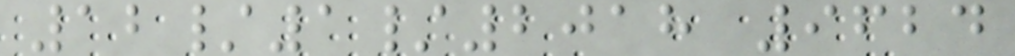12/1/2018 9624
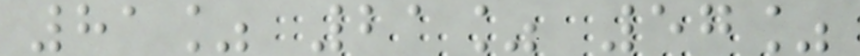81% 21% 57%
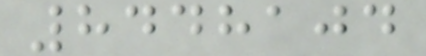8448104
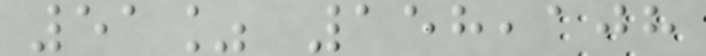51% 158,108
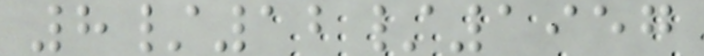8/12/1957
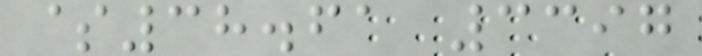$38.61 3397
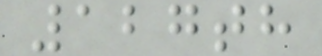127th
